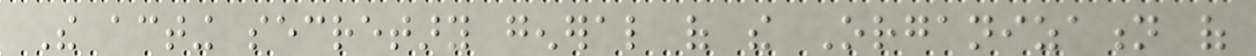The acting secretary general of the Organization of
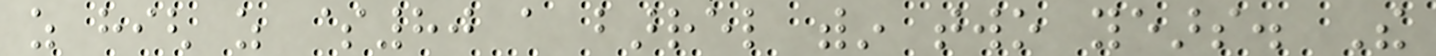as high as $80 a barrel within two years. The
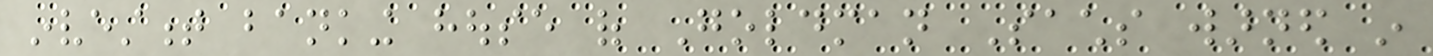investment banking house of Goldman Sachs warned in
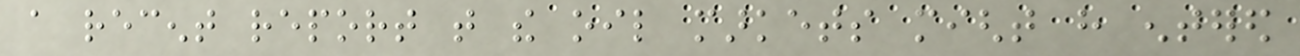a recent report that the oil markets might have entered
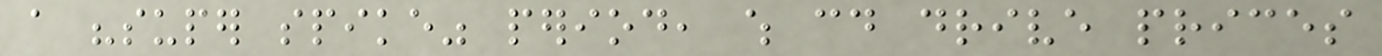a "super spike" period, which could drive prices
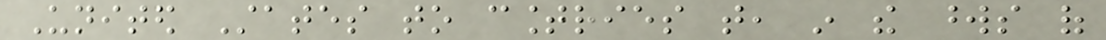United States to countries that, in the words of
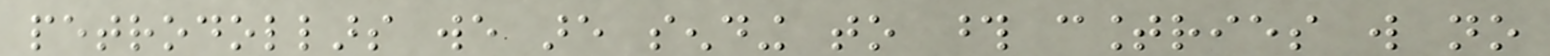petrodollars we are sending to those countries will no
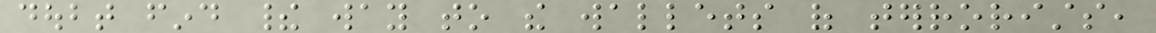doubt find their way to the wallets of terrorists,
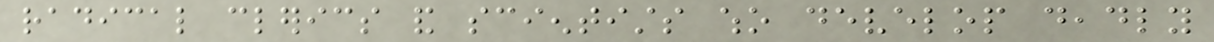radical clerics and scientists who develop deadly
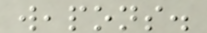weapons.
